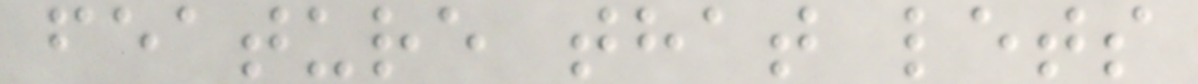feature that lets
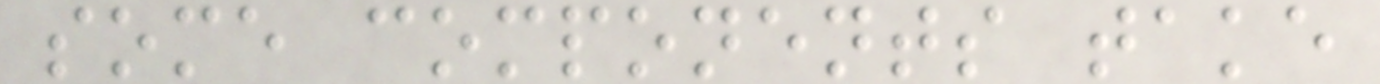some components take
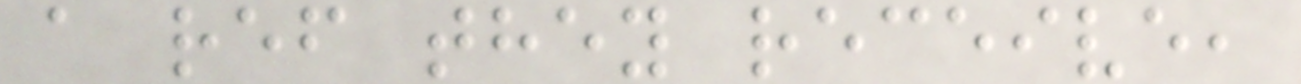a ref they receive,
